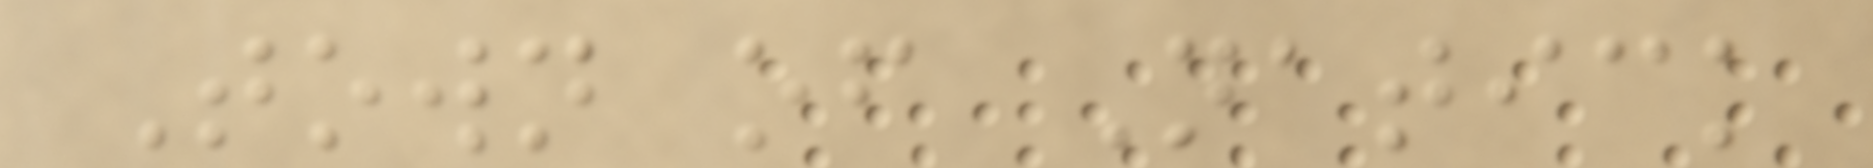Town of Natick
